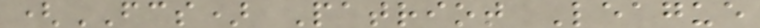(FCS) Patriot League
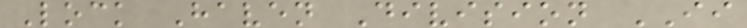Lock Haven Division II
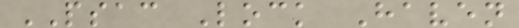PSAC Lock Haven
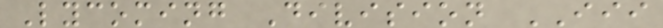Lycoming Division III
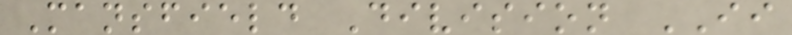Mansfield Division II
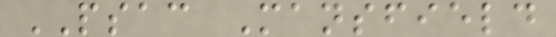PSAC Mansfield
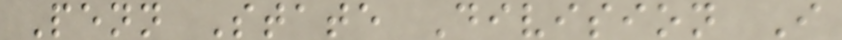Penn State Division I
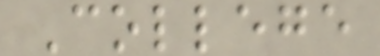College
